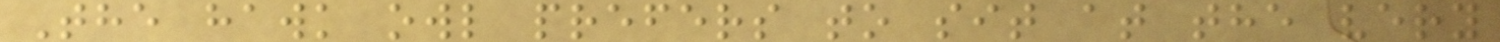The hawk owl prefers to sit at the very
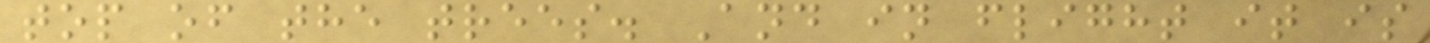top of the trees. And in flight it is
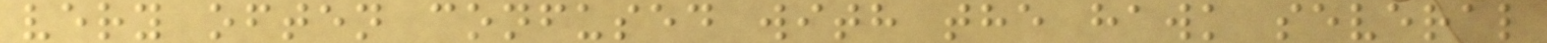very often confused with the hawk several
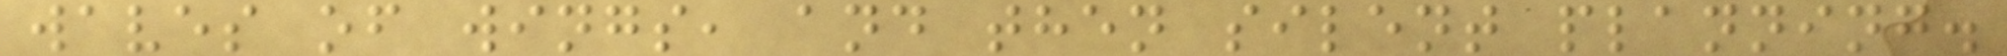waves of wings, and then silent planning.
